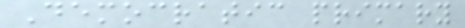Democratic primary
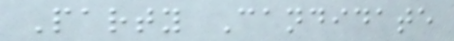Party Candidate
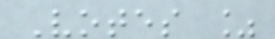Votes %
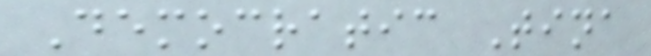Democratic Tina
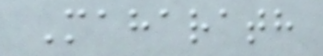Maharath
